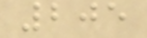205
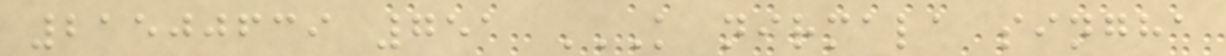21500639 751 K NIRMALA SINGHA
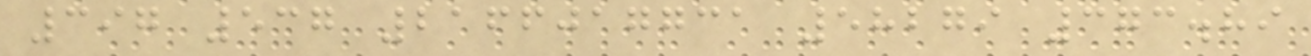397 537 2166017731 58279 373.89
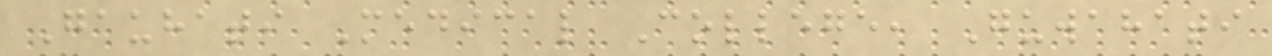Gauhati Medical College, Guwahati
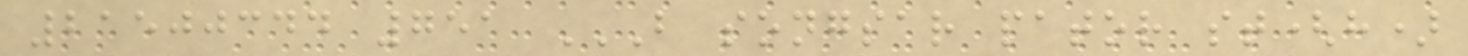21500344 751 B SONGSAR PATOR ST(H)
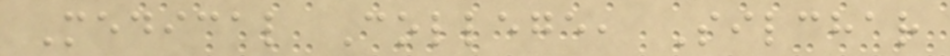Medical College, Silchar
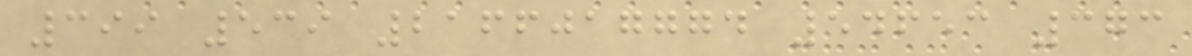399 539 2166017774 54653 373
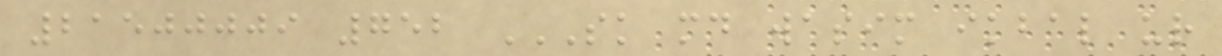21500009 752 SK MD WASIM IKBAL UR
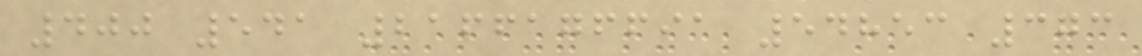400 541 2166176691 54853 373
